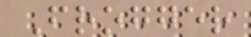Frogger
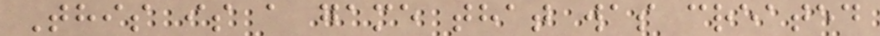This is a game that was created
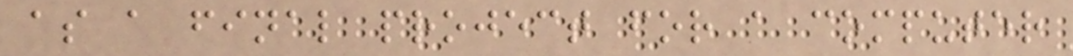as a final project for a computer
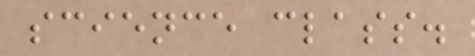science class.
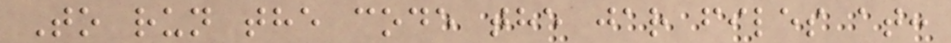To run the code the jar files at:
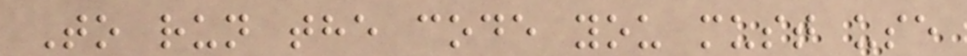To run the code you must use
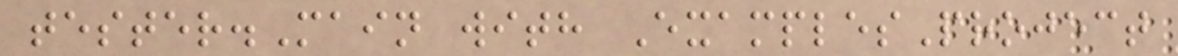tester.Main with ExamplesProject
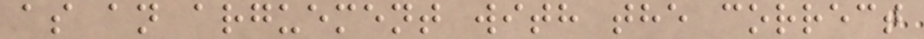as an arguement with the correct
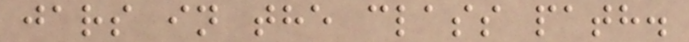jars in the class path.
